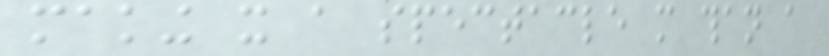making it a spectacle more than a
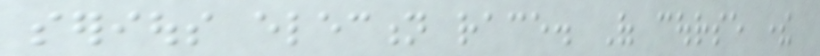serious election race. Of course there
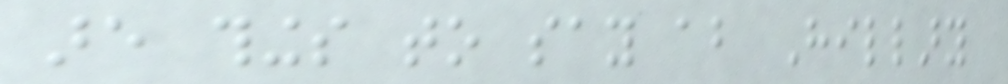are things to say about Hillary
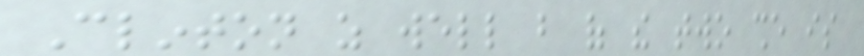Clinton as well but of the two she is
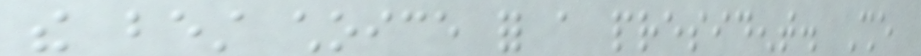the best choice for a president. She
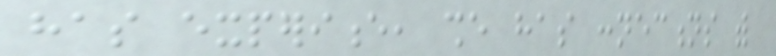has experience, she has connections with
